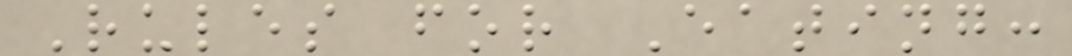Rules for Eating:
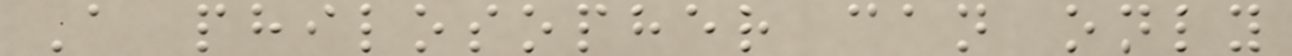A philosopher can only
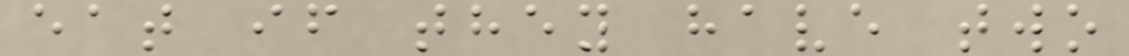eat if they have two
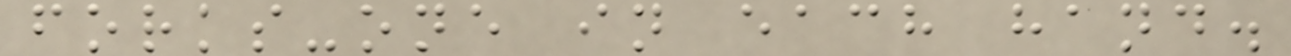forks-one in each hand.
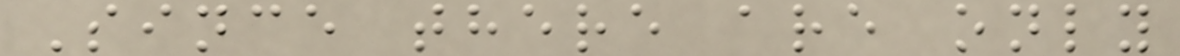Since there are only
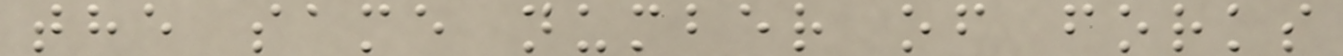the same number of forks
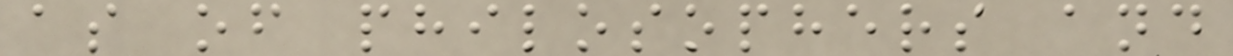as of philosophers and
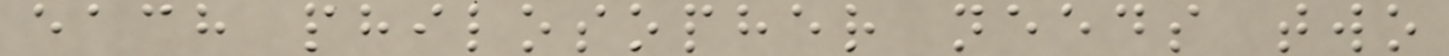each philosopher needs two
